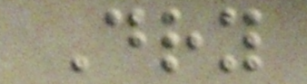Dry
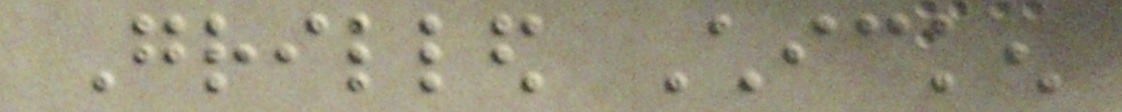Grilled Chicken
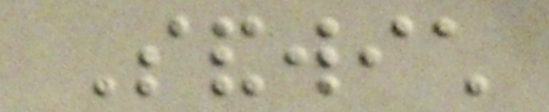Sandwich
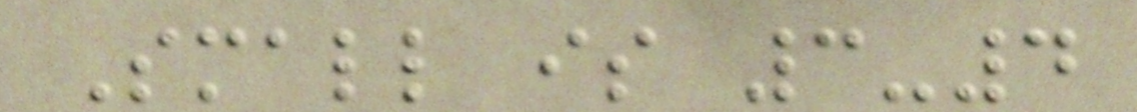Small is 3-4
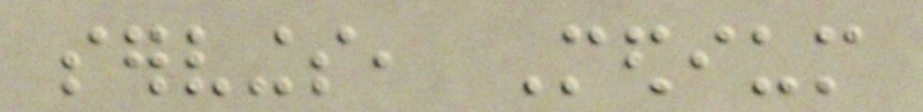servings, Medium
